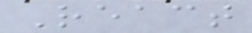React
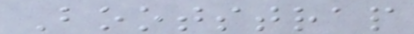Bootstrap
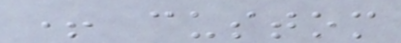+ custom
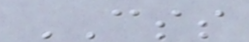CSS
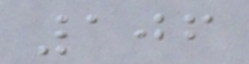106
